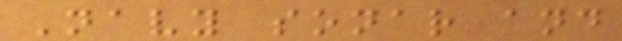Navy sonar and
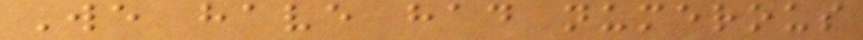We have had numerous
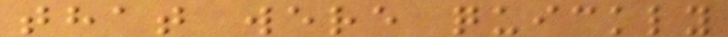that were quickly
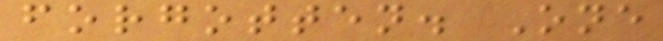forgotten. One
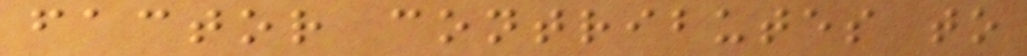factor contributes to
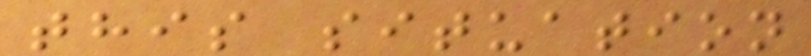this situation
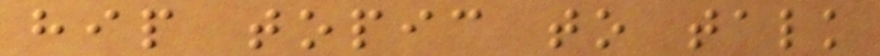hip topic to talk
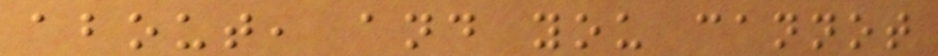about, and you cannot
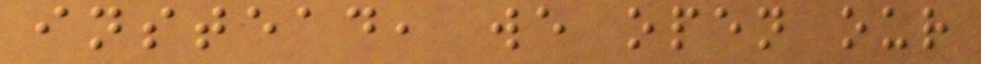instead, we open our
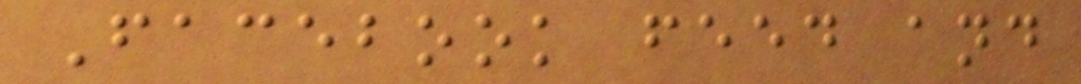Facebook feed and
